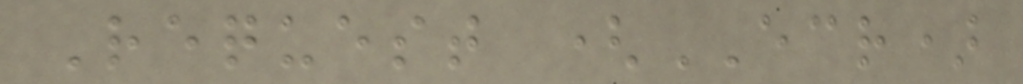Request (ECR)
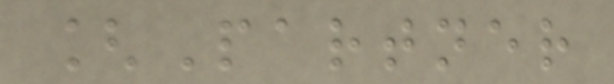[Partner
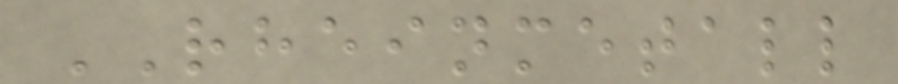RHEINMETALL
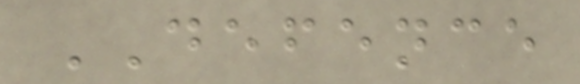DEFENCE
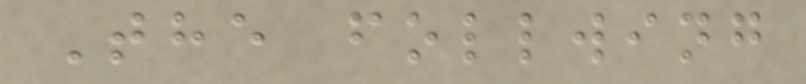The follwing
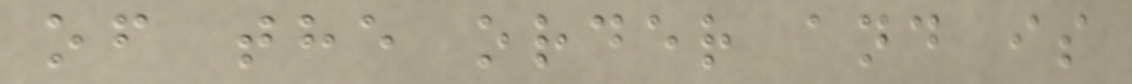of the order and is
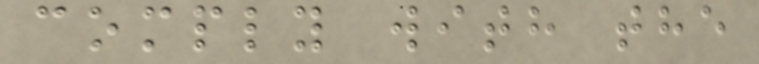comply with the
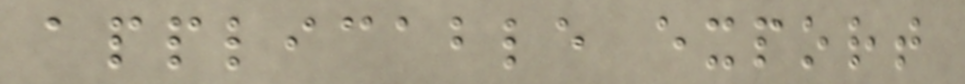applicable export
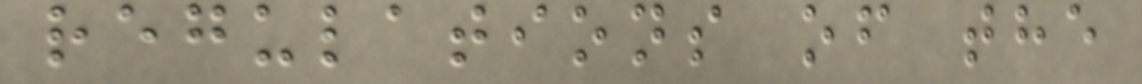regulations of the
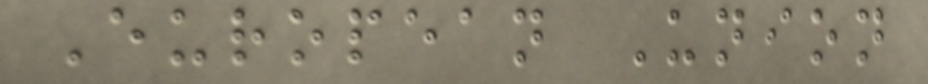European Union
